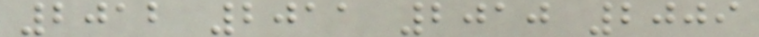2012 2011 2010 2009
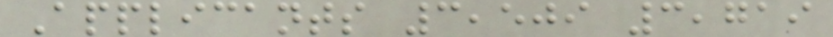Applicants 3,509 3,719
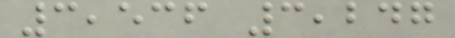3,536 3,247
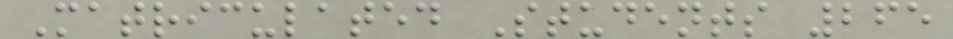Matriculated Students 265
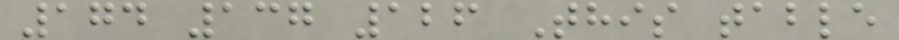174 137 126 This table
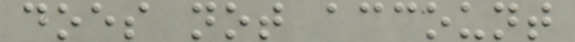does not account
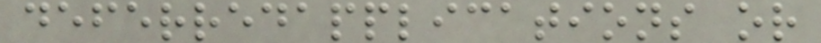deferredapplications or
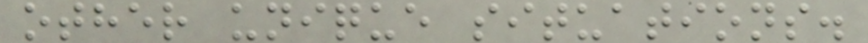other unique situations.
